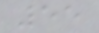55
